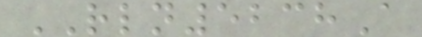RLN5238A
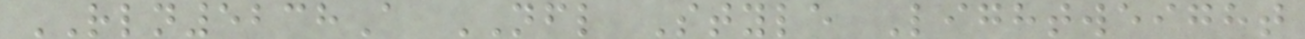RLN5238A NFL Style Lightweight
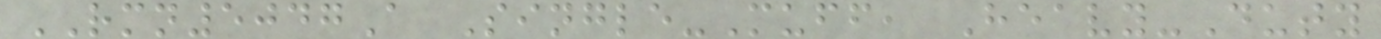RMN5047A Single-Muff, Heavy-Duty
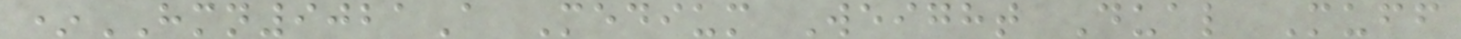*HMN9021A Medium Weight Dual Muff
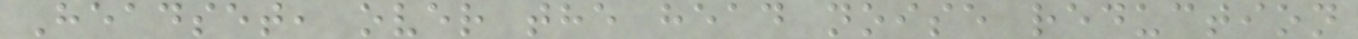Headset, over the head noise reduction
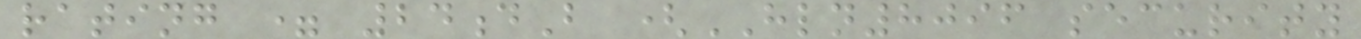rating = 24dB (HLN8096 security
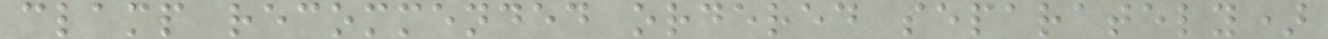clamp recommended ordered separately)
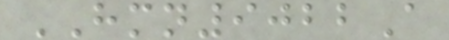HMN9022A
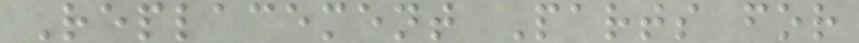Replacement Parts for
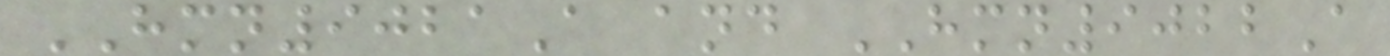HMN9021A and HMN9022A
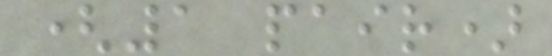(1 pair)
